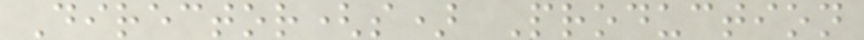Director(s) Production
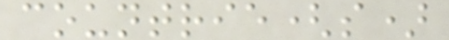countrie(s)
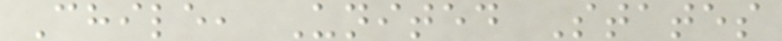Chile, United States
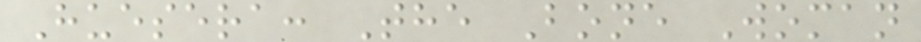Huesera: The Bone Woman
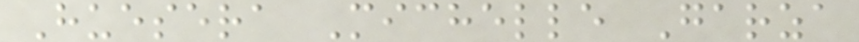Huesera Michelle Garza
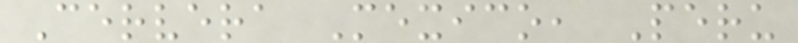Cervera Mexico, Peru
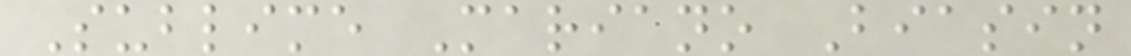Sublime Mariano Biasin
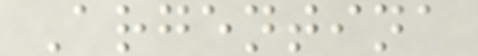Argentina
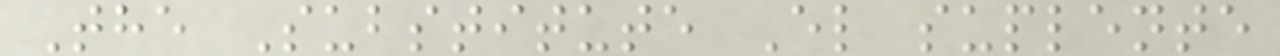The Substitute El suplente
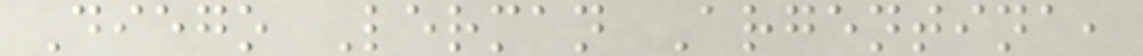Diego Lerman Argentina,
